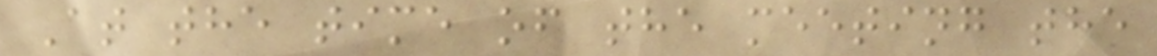At the time of the meeting the
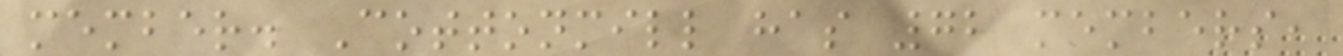member. Cottonmill has 72 members,
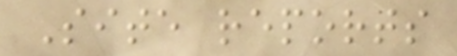Site reports
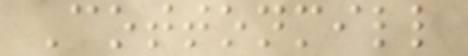Cottonmill
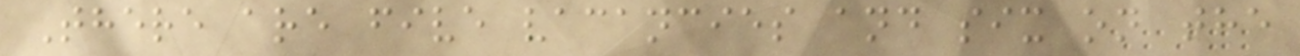There are five vacancies and six on the
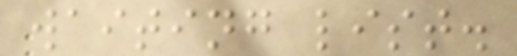waiting list.
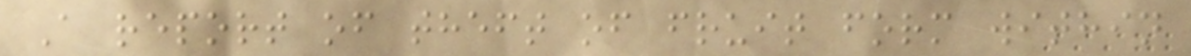A report of theft of fruit form within
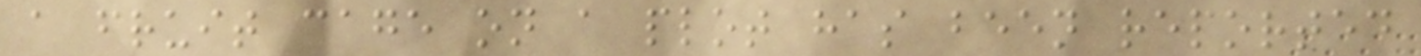a fruit cage on a plot has been reported
